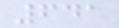641
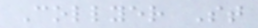Collyer St
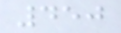450
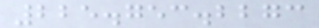225.753.2273
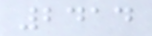2414
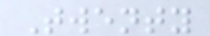Twenty
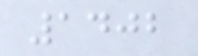1402
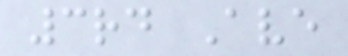3rd Ave
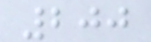200
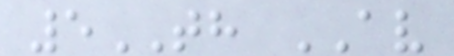5TH AV
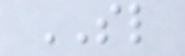SL
